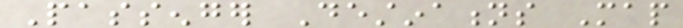Passenger Destinations Map
